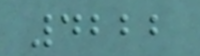4222
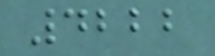4222
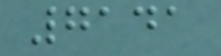7141
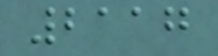2117
